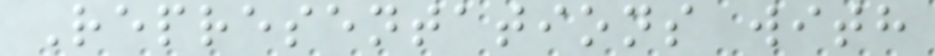Representations with
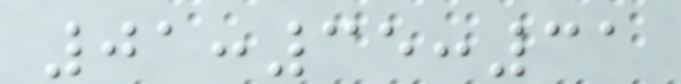01:35:31
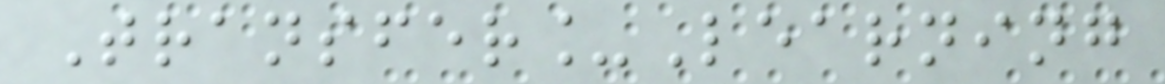Transfer_Learning
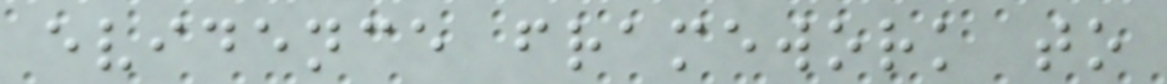evidence framework to
